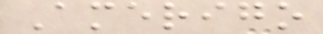Amerigo
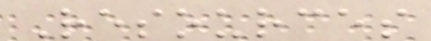Resources
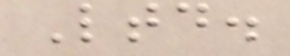Ltd.
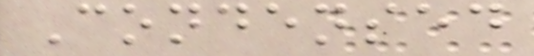Condensed
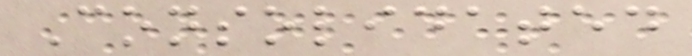Consolidated
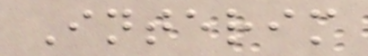Interim
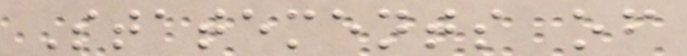Statements of
